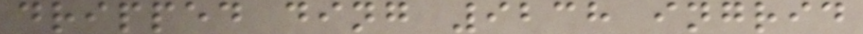dripped ding 9238 ingrid
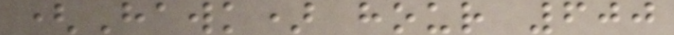(Hawk) hour 600
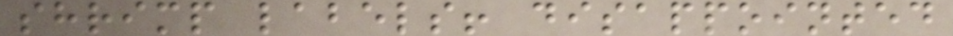shrimp labels! disappointed
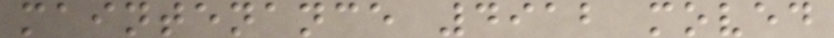maintenance 4912 moved
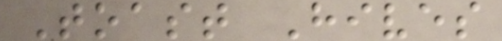Toast Hives
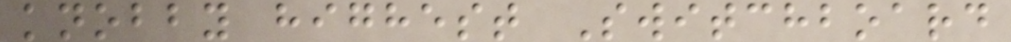knobby highest Switchboard
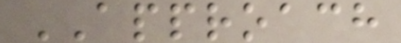APPROACH
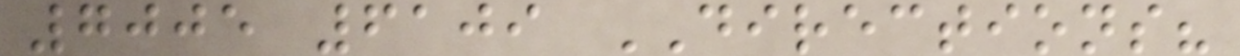7005 6109 DIRECTIONS?
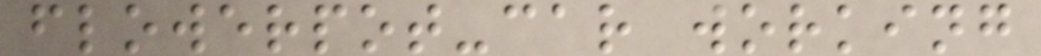flowerpot-car working
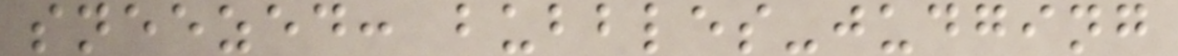sneezed: bubbles-judging
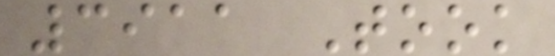3911 Took
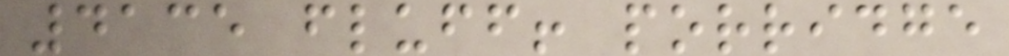4135 fluff! porridge
